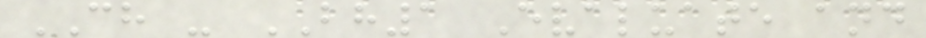CH - BH1 Evaluate and
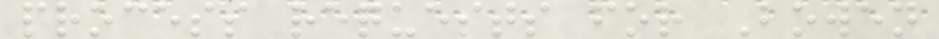process requests for Bowen
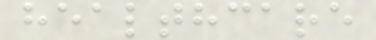healthcare
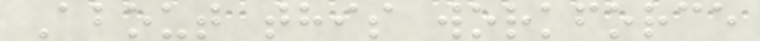About this workforce
